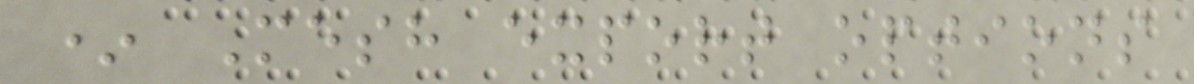* Mesh export options
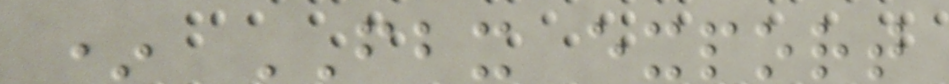* FBX export
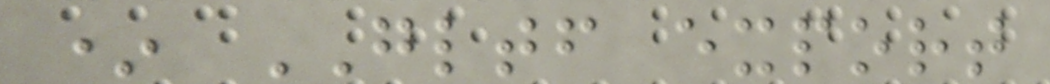* GLTF export
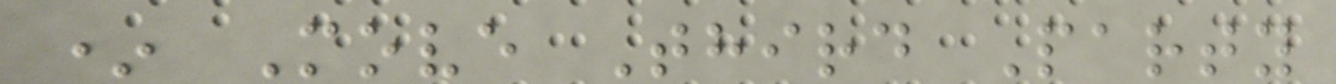* Move Third Party
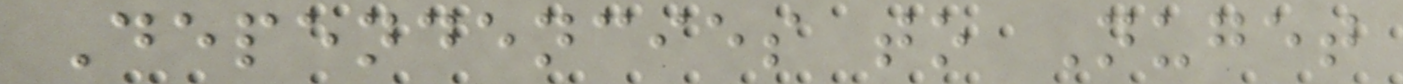Dependencies to Nuget
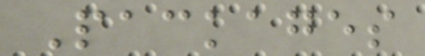Packages
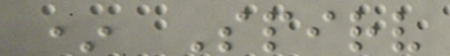* Spirv
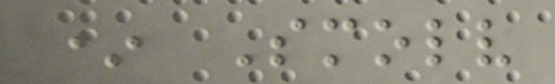* Smolv
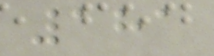181
